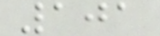101
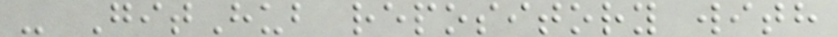- GitHub repository with
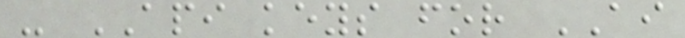- API keys for AI
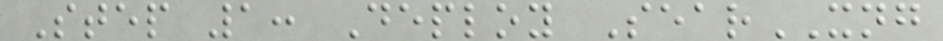Step 1: Deploy SearXNG
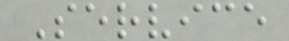Service
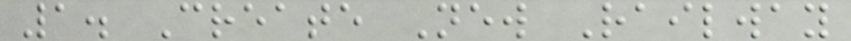1. Create New Railway
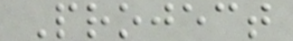Project
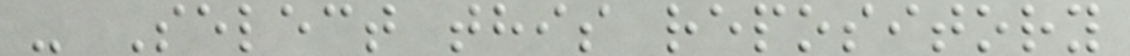- Select this repository
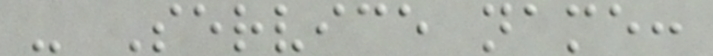- Service name:
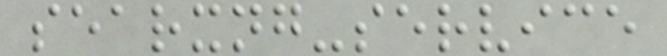searxng-service
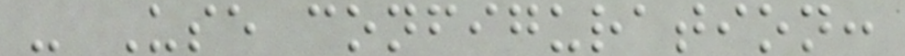- Use configuration:
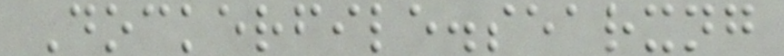Dockerfile.searxng
